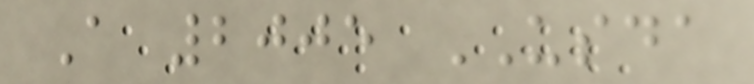A 2005 USDA
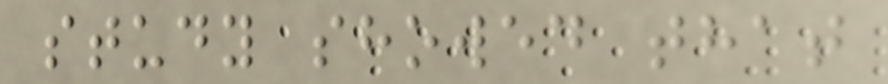study showed that
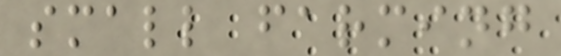small farming
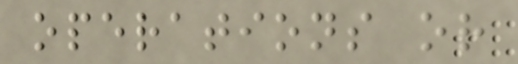operations or
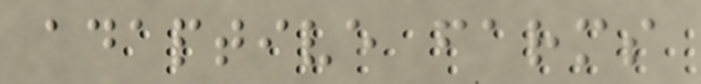adaptive farms
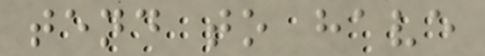tend to have
